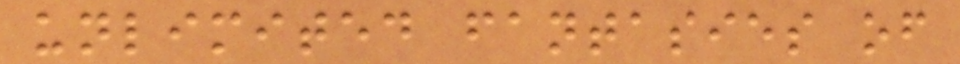unlimited fantasies of
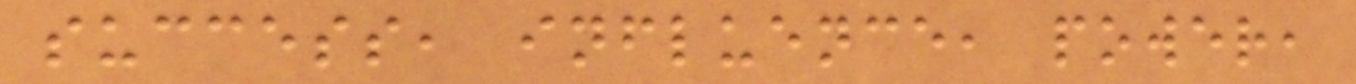success, influence, power,
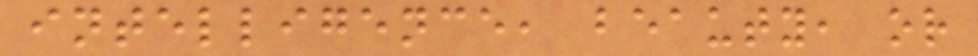intelligence, beauty, or
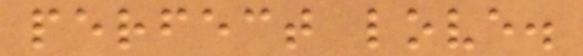perfect love.
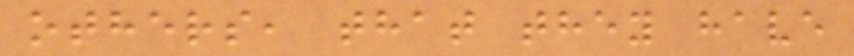others, that they have
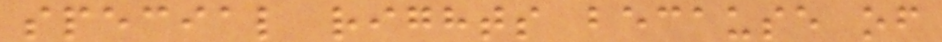special rights because of
